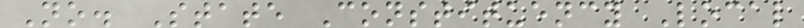No. State Constituency Local
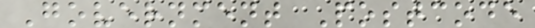Government Postcode
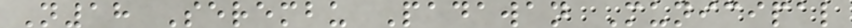N18 Serembu Padawan Municipal
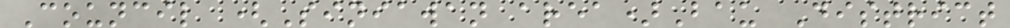Council (Siniawan area)Bau District
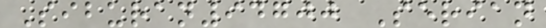Siburan94700 Serian
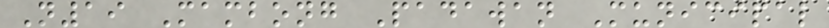N19 Mambong Padawan Municipal
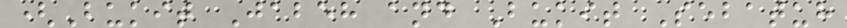(Bukit Jabeh and Bukit Sebatuh
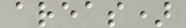areas)
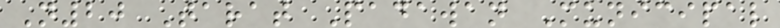N20 Tarat Padawan Municipal
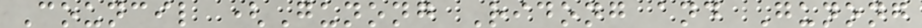Council (Gunong Ridong and Gunong
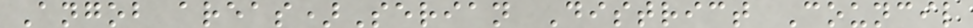Angob areas)Serian District Council
